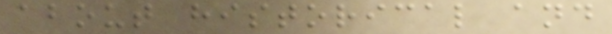about historical and
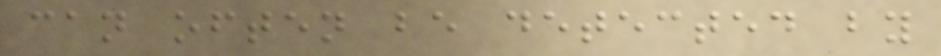can often be detected by
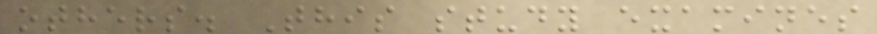others. This study examines
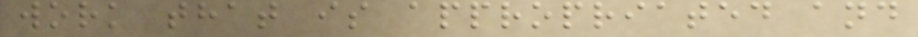work that is appropriated and
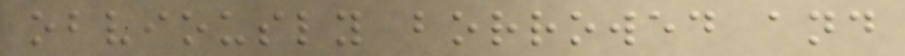obviously borrowed and
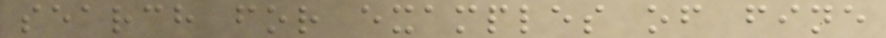search for examples of fine
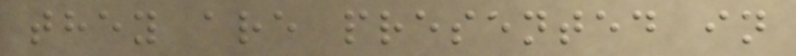they are presented in
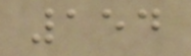154
